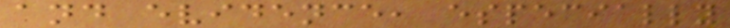and evidence, especially
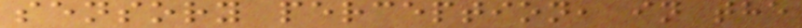sensory perception, in the
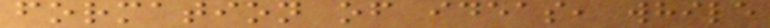formation of ideas, while
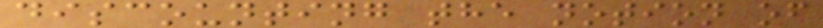discounting the notion of
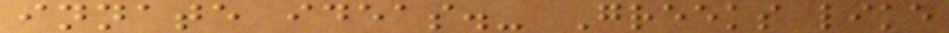innate ideas.- Greeks like
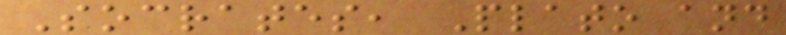Socrates, Plato and
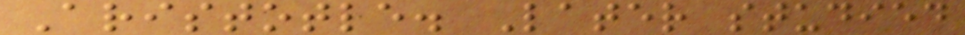Aristotle. Later studied
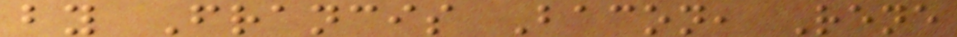by Francis Bacon, Rene
